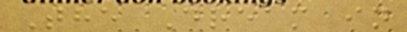The Dream in
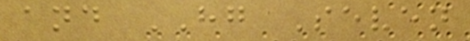and HG Seven
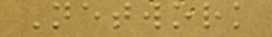Network
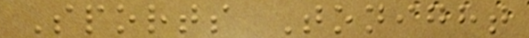Sports Tonight
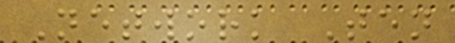Network Ten
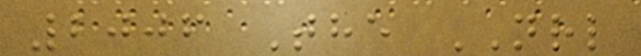2006 The NRL
